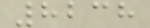8238
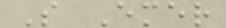S Emer
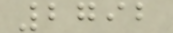2792
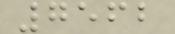7562
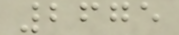2675
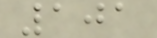101
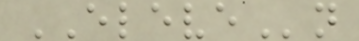ELEVEn
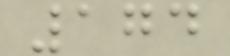174
